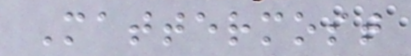Mattermost
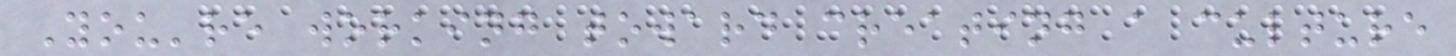You're working toward creating a culture
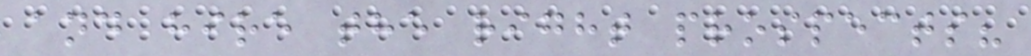and hire the right prospects?
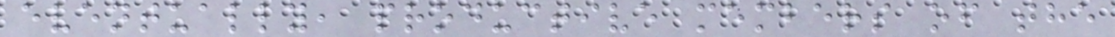eventually, productive members of the
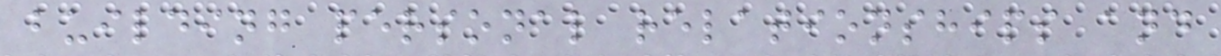building personal relationships and
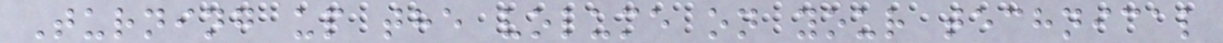Turning up the volume on your technical
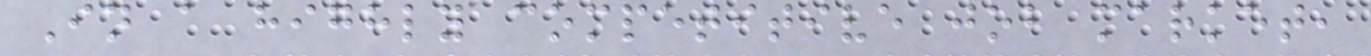In a highly competitive job market,
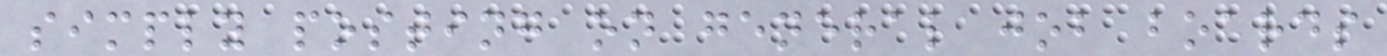simply posting on general job boards
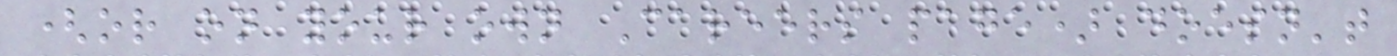(or on your own Careers page) doesn't
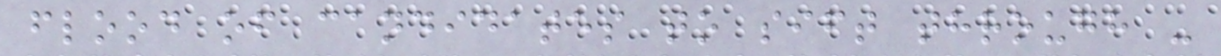flood of candidates to sift through -
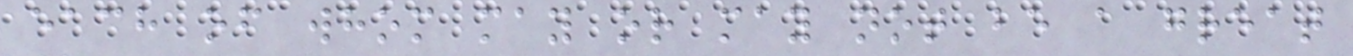each of whom may or may not be a great
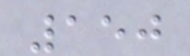150
